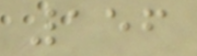156
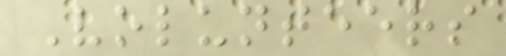Volunteers
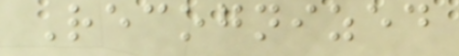Recognized
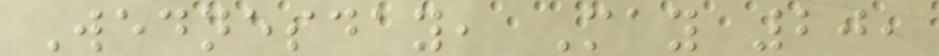Wednesday, May 20,
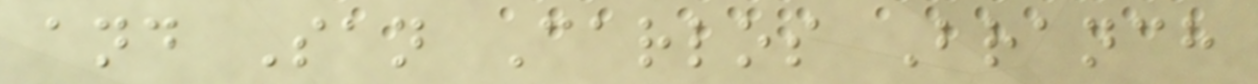and San Carlos Branch
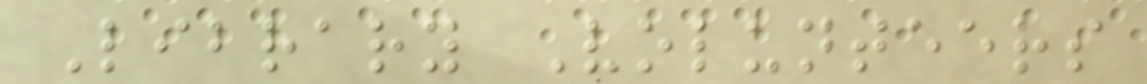Library Volunteers
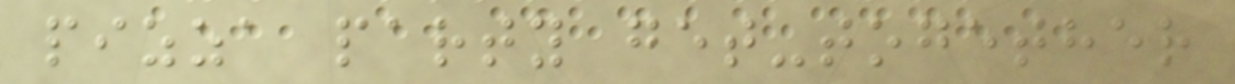pizza party get-together
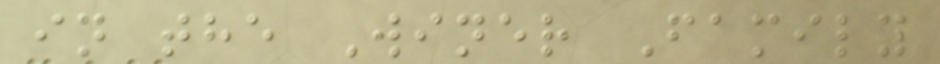in the Winer Family
